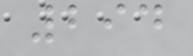294
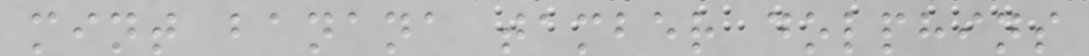mint banana tamber dolphins
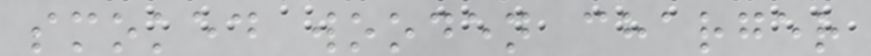smoked wooden charger
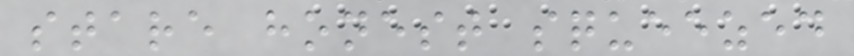stare honest squeezed
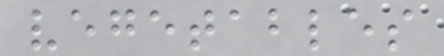vegetables
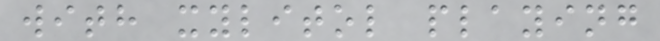with xylitol playing
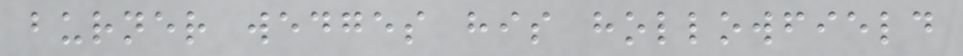burner wedges his hollowfield
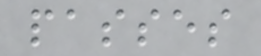passes
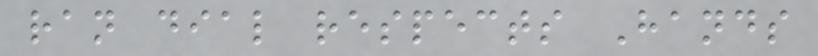ran dial respects Hands
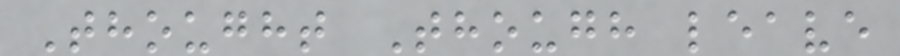Thought Though leave
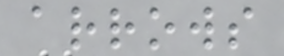arrows
